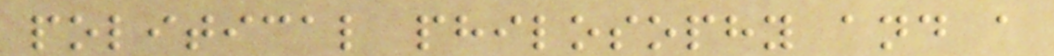political philosophy and a
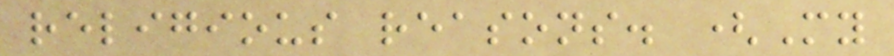religious reasons. (My
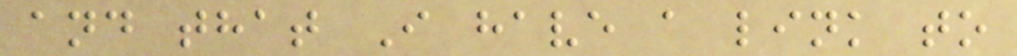and that I have a link to
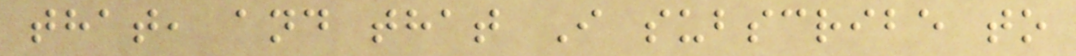that, and that I subscribe to
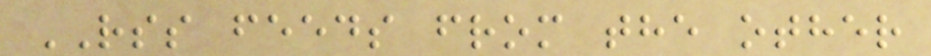RSS feeds from the other
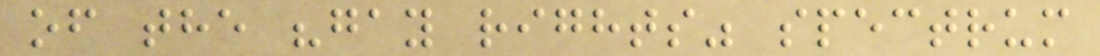of the "gay rights" spectrum
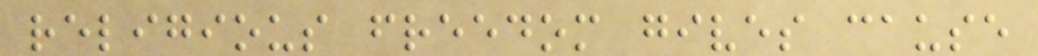religious freedom gives cause
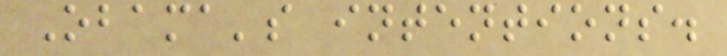Obama's intentions.
